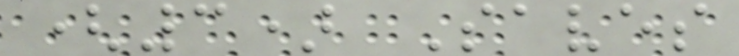(3) Saves
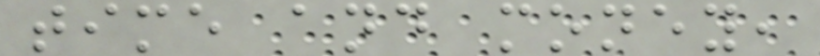time and money,
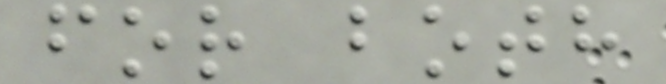for both
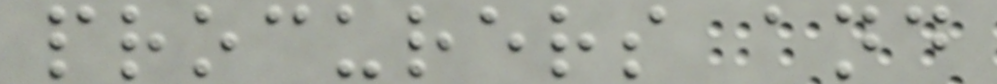procurers and
